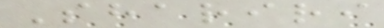Shariri
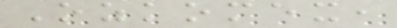Ozkomex,
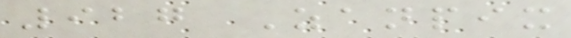927 Zanpix
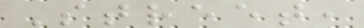Street,
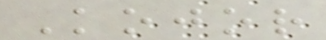Kojor
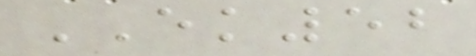EK52
